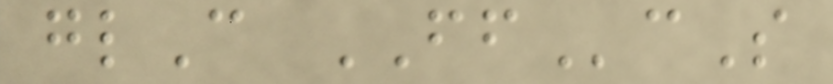glC FFcS
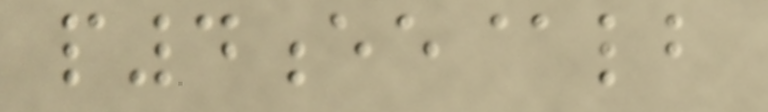p4ee@lb
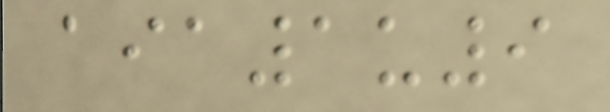aia1u9
